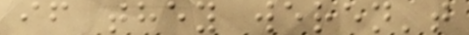if they weren't
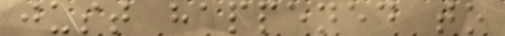just happened to
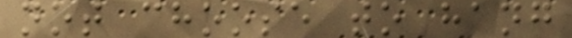not choose to hang
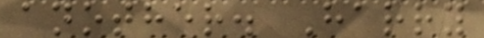another. Harry
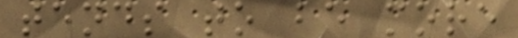tends to be more
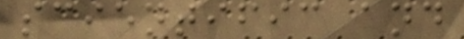scientific and
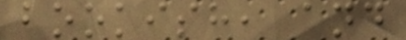bookish, and
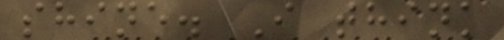shine. I think
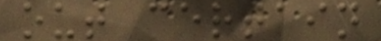out certain
